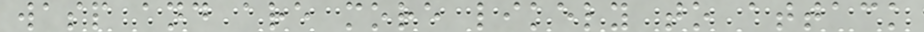wasp and are more likely to attack
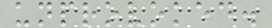unprovoked.
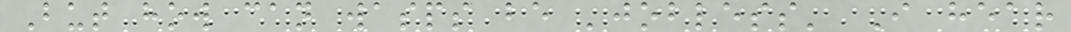But how can wasps be 'jobless' I hear
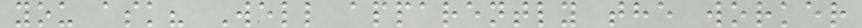you ask? Well apparently the worker
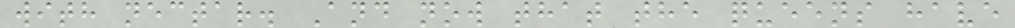with nectar. And now that the queens have
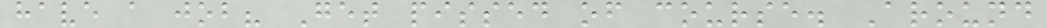have a job? Get pissed of course. Around
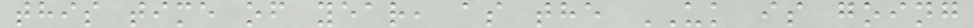this time of year, as the UK is going
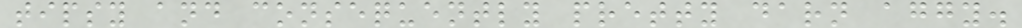tipsy and consequently pretty darn aggy.
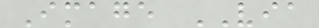Image VIA
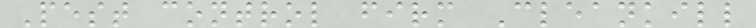Pest control firm Cleankill
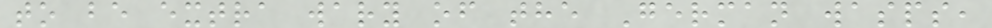to be extra wary of the German wasps,
